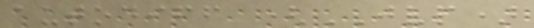autodiff (JVP)
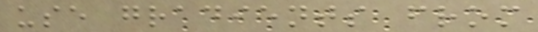use gradients from
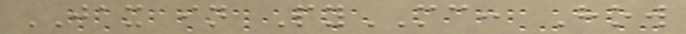JAX in PyMC: How
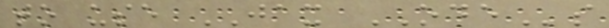to use JAX ODEs
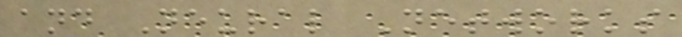and Neural Networks
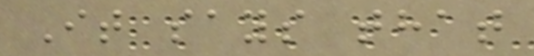It says that
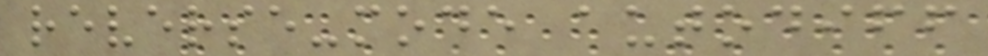reverse-mode autodiff
